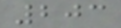203
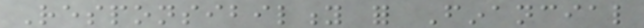Responsibility for Financial
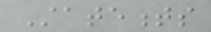Statements
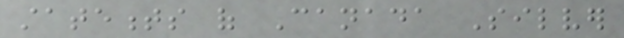statements of Canada Silver
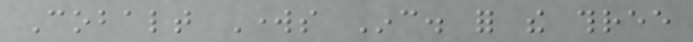Cobalt Works Inc. for the three
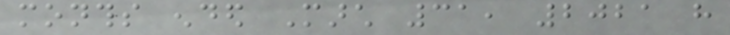months ended March 31, 2021 have
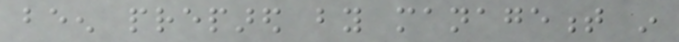been prepared by management in
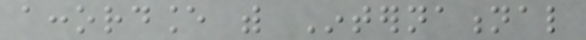accordance with International
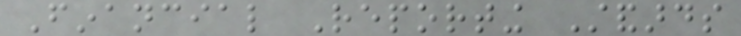Financial Reporting Standards
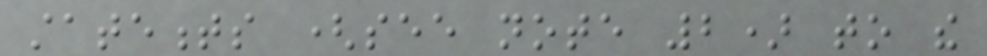statements (see note 2) to the
